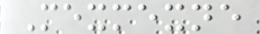Mexmexne
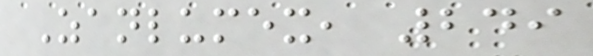Zanlumex, 249
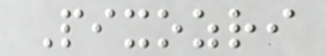Pixozri
